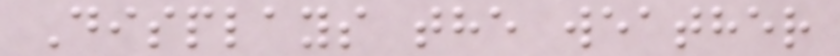Displays the weather
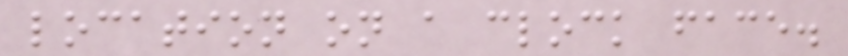location on a clock face.
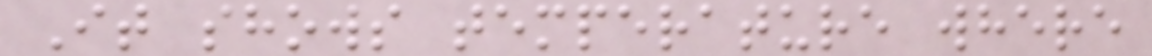It shows temperature where
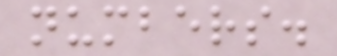numbers.
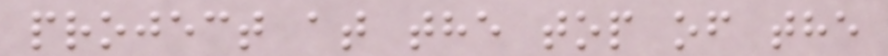project at the top of the
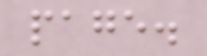page.
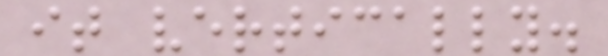it vertically.
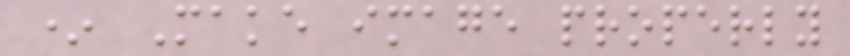* Make image properly
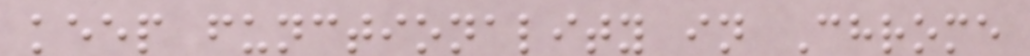keep functionality in Chrome
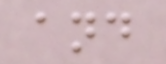and
